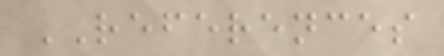REFERENCES
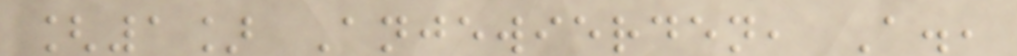[1] Anjewierden, A.,
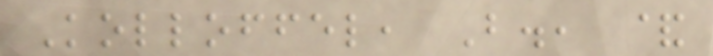Kolloffel, B., &
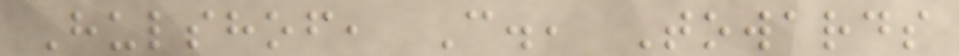Hulshof, C., Towards
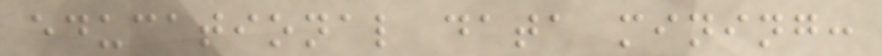educational data mining:
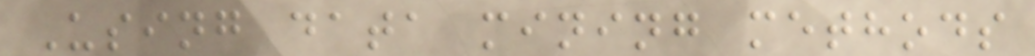Using data mining methods
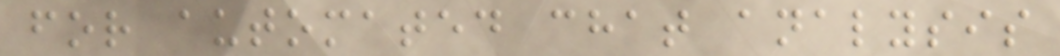for automated chat analysis
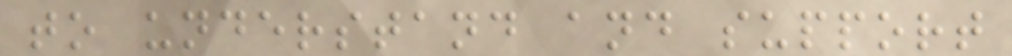to understand and support
